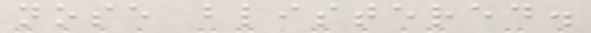nose blistered.
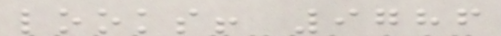looks! 9786
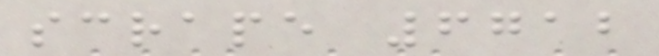scrape 6712
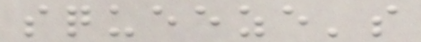squeeze's
